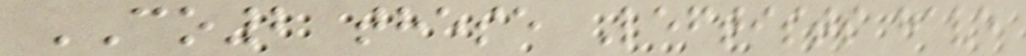CO2 these Leftists have
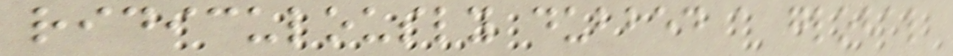ridiculously dubbed a global
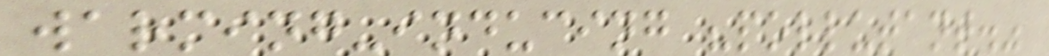warming-inducing "pollutant."
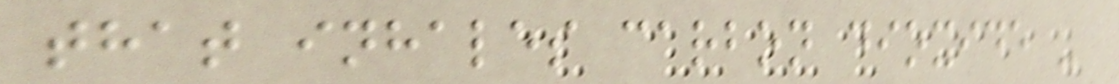that inhales carbon dioxide -
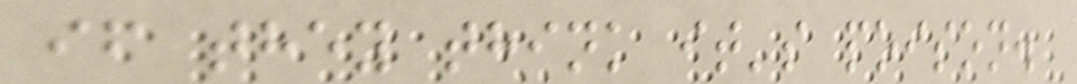if they think it's poison.
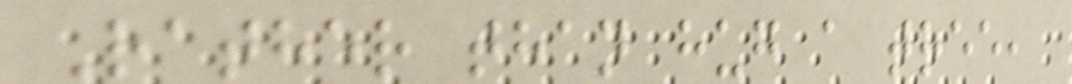Rather than hug a tree,
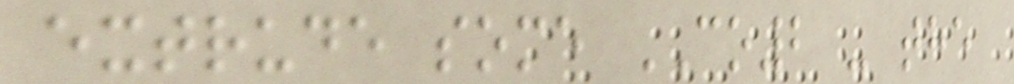extrude some CO2 - the
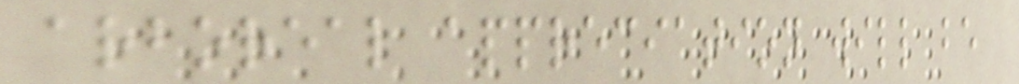arboreal appreciation will be
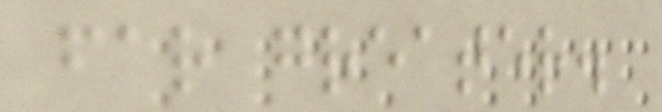far greater.
